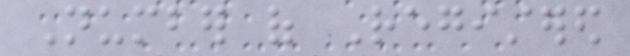Number of Registered
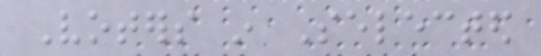Voters in Selected
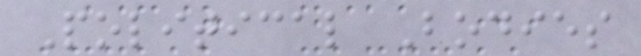Political Bodies
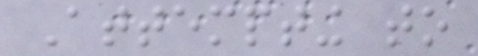Attempting to
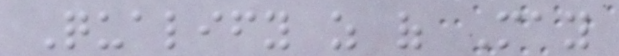Qualify as of May
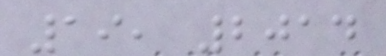19, 2014
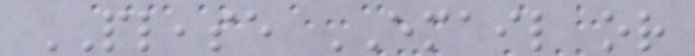PLEASE EMAIL or
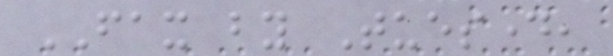FAX by Tuesday,
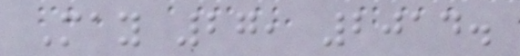May 27, 2014.
